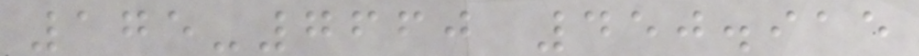175-7660 450.915
